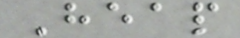Heap
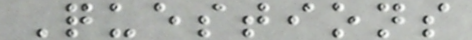Questions
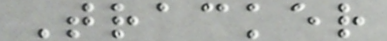Tracker
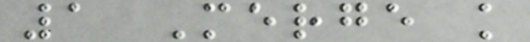1 Merge k
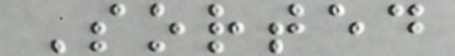Sorted
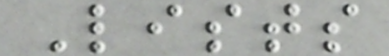Lists
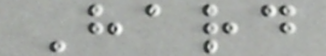Hard
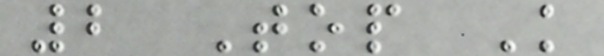2 Top K
